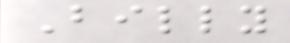Billy
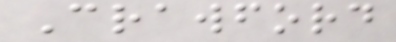Crawford
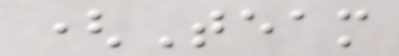(Team
